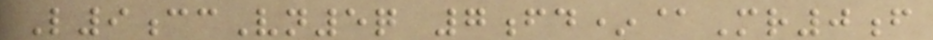L9ccVn5q 7fd*@Mr0f
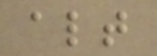alt
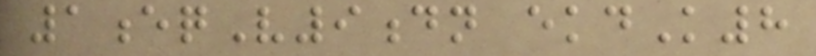1eqV9dn ekdK8
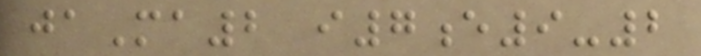jaMa2 i7e9-2
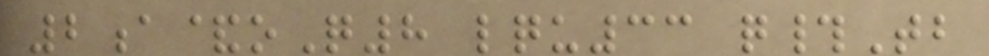2a&oQ8 lqu33 q#Tb
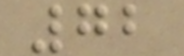72
